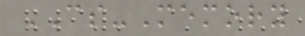CS-Memory
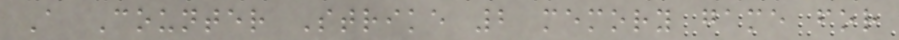A Counter Strike 2 memory game for
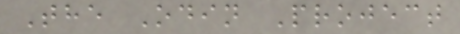The Odin Project
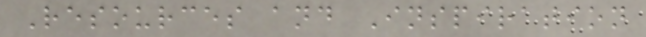Resources and Inspiration
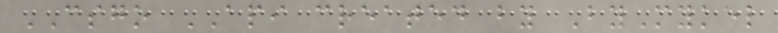CSGO API created by ByMykel
